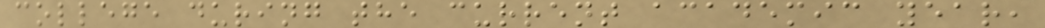college during the current academic year,
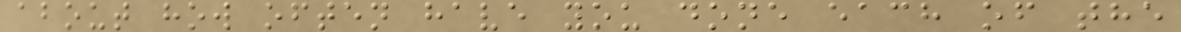about how often have you done each of the
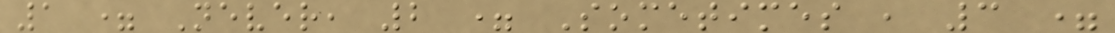1 = Never, 2 = Sometimes , 3 =
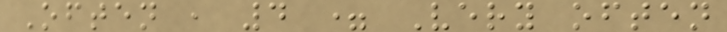Often , 4 = Very often
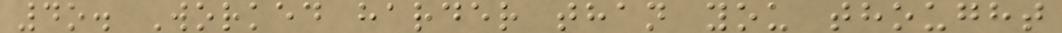4o. Worked harder than you thought
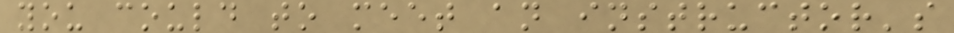you could to meet an instructor's
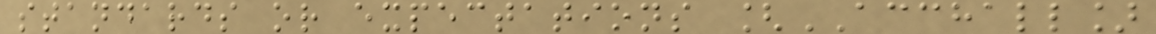standards or expectations [ACCHALL]
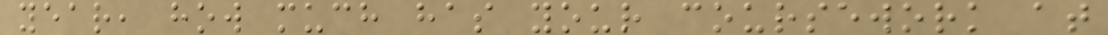year, how much has your coursework at
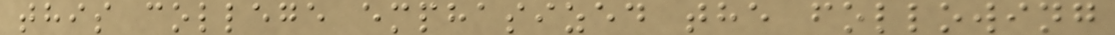this college emphasized the following
